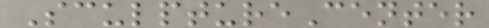SculptureCenter
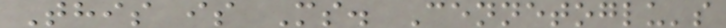This is Ms. Cennetoglu's
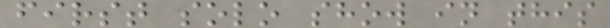first solo show in this
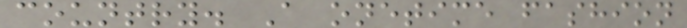country. A onetime fashion
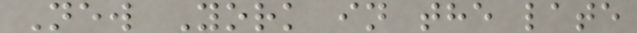New York in the late
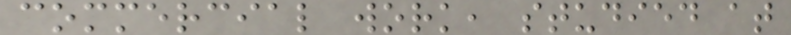commercial work, studied at
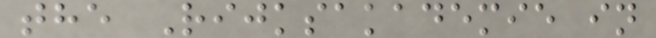the Rijksakademie in
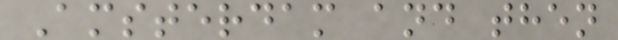Amsterdam and then
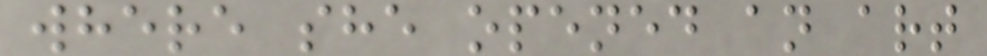where she opened an art
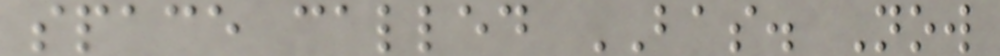space called BAS. Now
